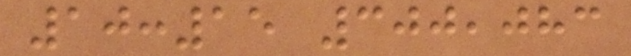10:15 300,083
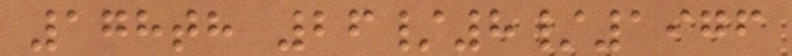178th 26/8/1976
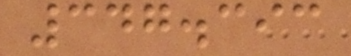347.393
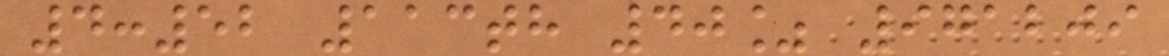4:52 113th 40% 971209
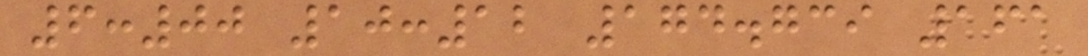6:00 10:12 174.739 161
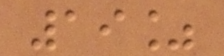19%
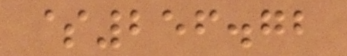$256.72
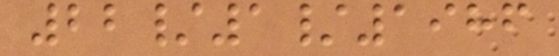22/1/1986
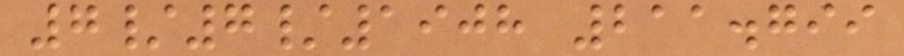7/7/1908 211.799
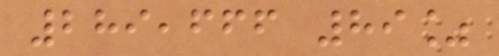289,666 89%
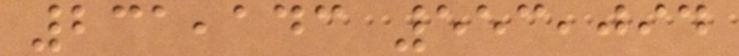231,143 553,094
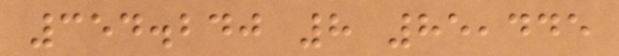354.240 8 85,445
